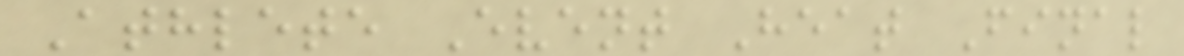Athlete Event Heat Final
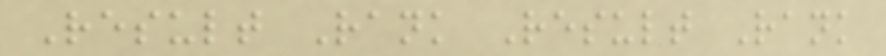Result Rank Result Rank
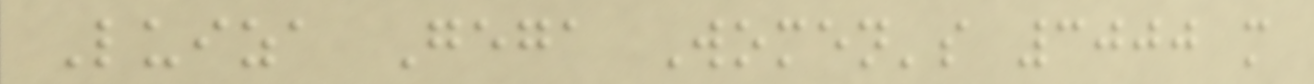Luiza Gega Women's 3000 m
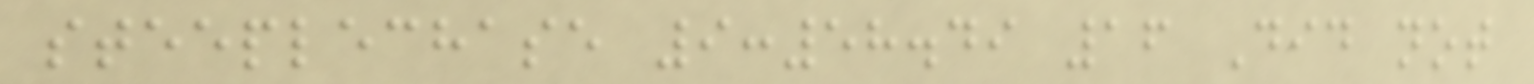steeplechase 9:58.49 16 Did not
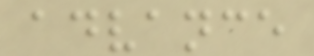advance
